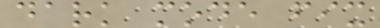dark mode fix
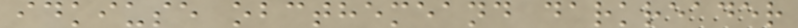idkiuse obcthemeand darkreader
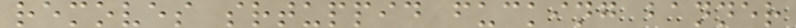removes srtuppid fucking banner
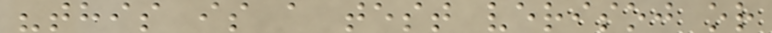"this is a test verisoj or
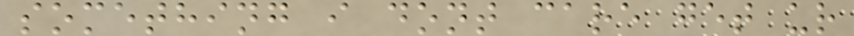something i dont care get ur
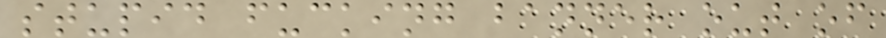stupid fucking banner out of
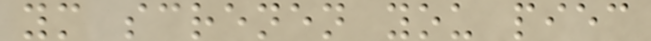ym screnen you piec
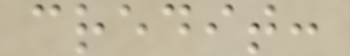credit:
